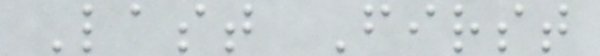Last First
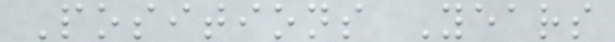Positions Years
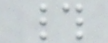#
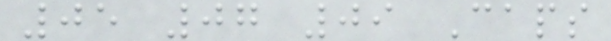05 07 09 Caps
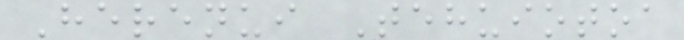Herenui Tehuiotoa
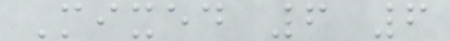Mixed 6 6
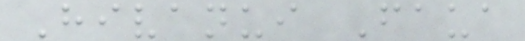Hivanui Faua
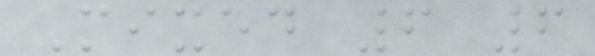Mixed 6 6
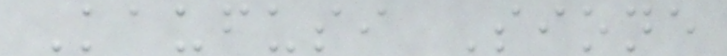Kaufusi Sione
